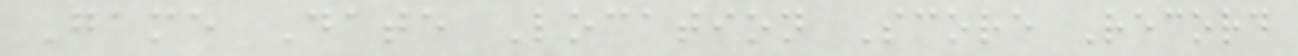Game Date Location Score Record
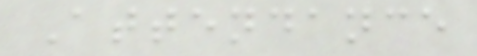Attendance
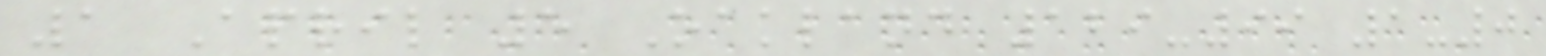1 April 5 Oakland 129-99 1-0
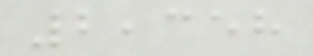2,358
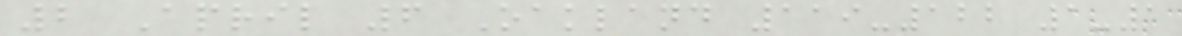2 April 6 Oakland 119-122 1-1
